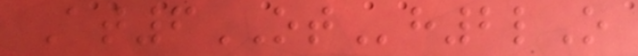At6OTh2lO
